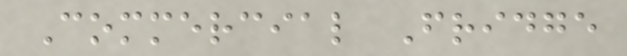Commercial Fridge
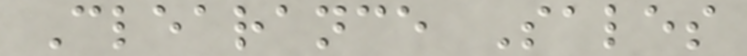Clearance Sales
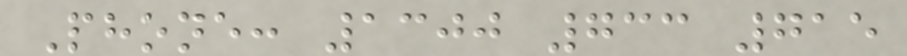Phone: 1300 733 715
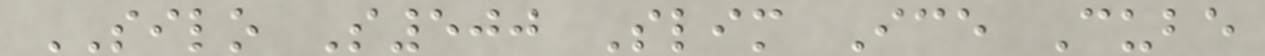SILO S500 Slim Ice Cube
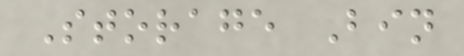Storage Bin
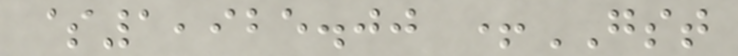$1,925.00 +GST
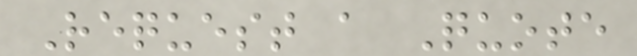Request a Quote
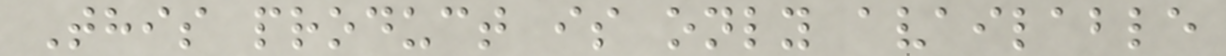This product is only available
